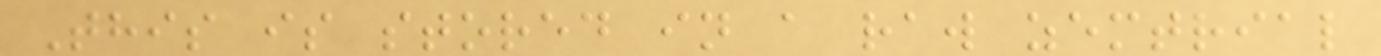This is stored in a raw zemtrial
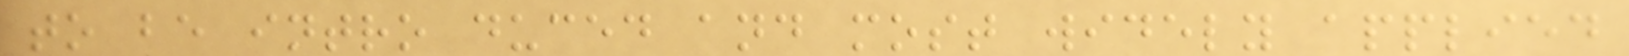to be intro duced and most widely applied
